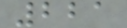221
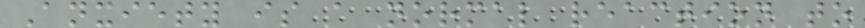Anxiety is a normal reaction to
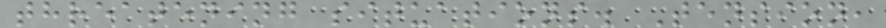threatening situations. Tension,
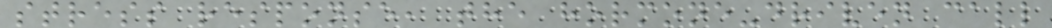stress response, the hormone-driven call
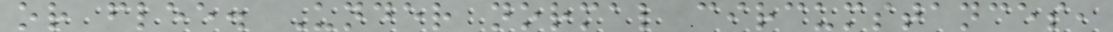or flee. Under normal circumstances,
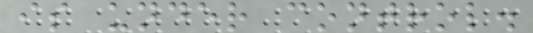is under control.
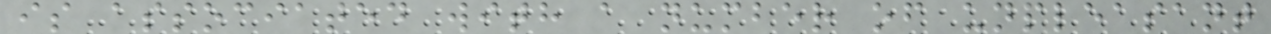is associated with a number of unpleasant
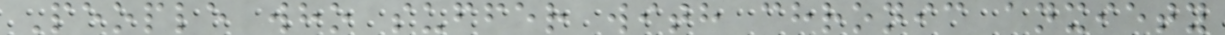People who suffer with chronic anxiety
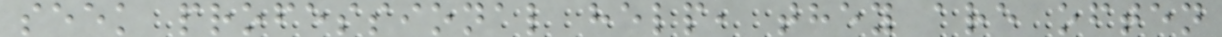seek professional help, they are often
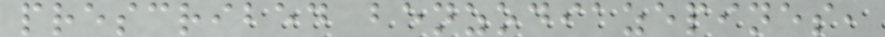prescribed benzodiazepines,
